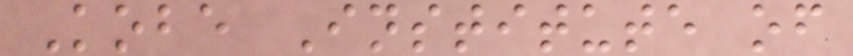Kobe Institute of
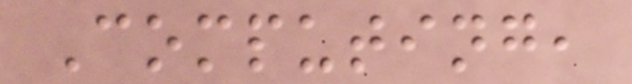Computing,
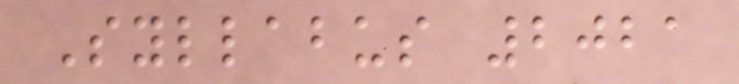Syllabus 2021
